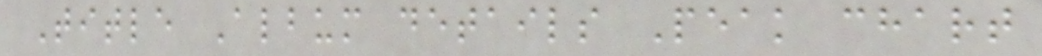Title Album details Peak chart
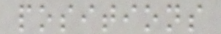positions
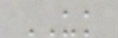UK
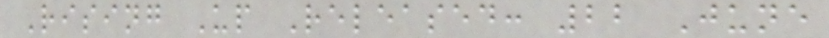Rising Up Released: 22 June
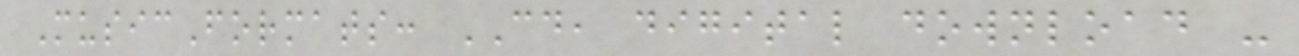MusicFormats: CD, digital download -
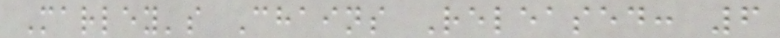Marley's Chains Released: 6
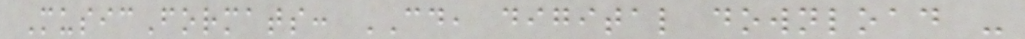MusicFormats: CD, digital download -
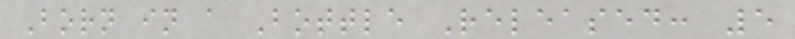Born in a Bottle Released: 5
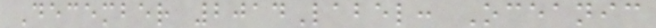December 2014Label: Oceanic
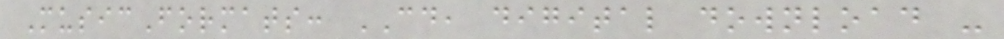MusicFormats: CD, digital download -
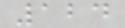124
